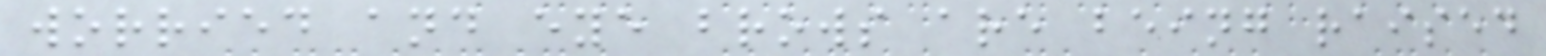worried and eye brows are being raised
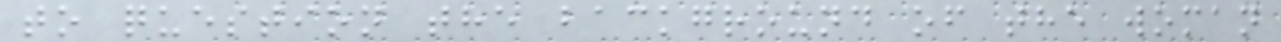to question the background of the woman
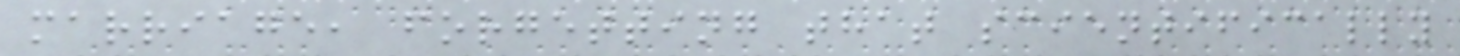marriage, forgetting that scientifically
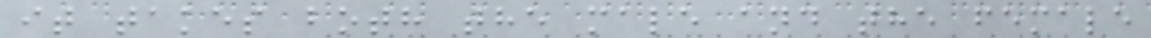it takes both the male and the female
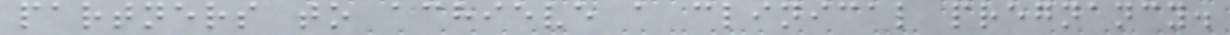partners to achieve a clinical pregnancy.
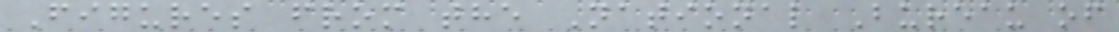Figures from the National Bureau of
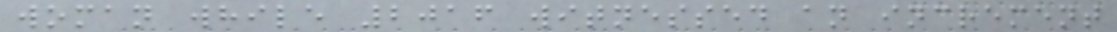woman while 2016 witnessed an increment
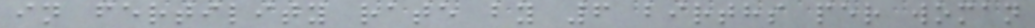in fertility rate by 6 births per woman
